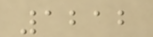1212
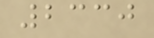2330
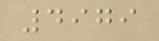4979
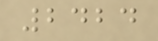2424
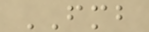FMB
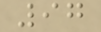97
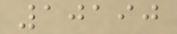10190
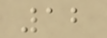12
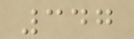347
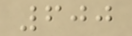600
